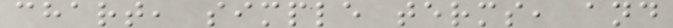chart, simple terms, and
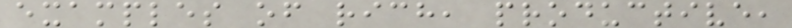examples of rich, productive,
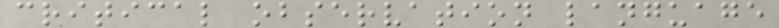critical observation language
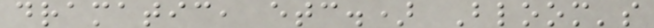dramatic, etc.) Bloom's
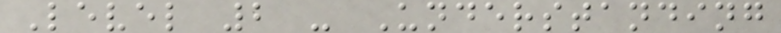Level 2 - Understanding
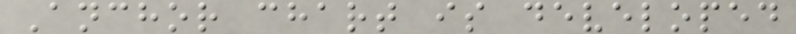Anchor chart is developed
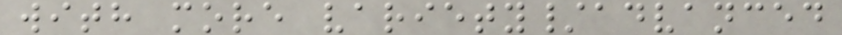with more variety/advanced
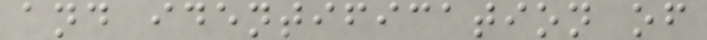and identification of
